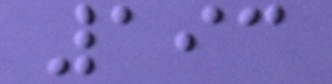193
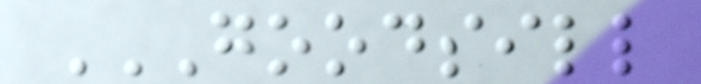GOODSILL
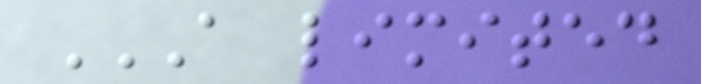A LIMITED
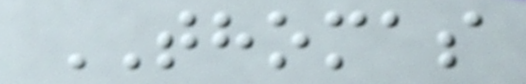THOMAS
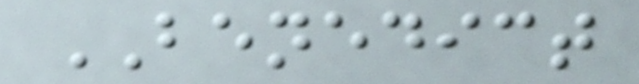BENEDICT
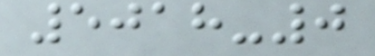5018-0
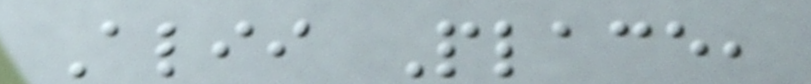Alii Place,
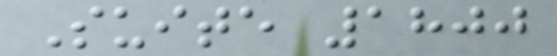Suite 1800
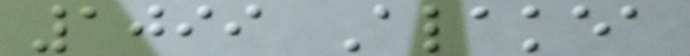1099 Alakea
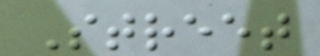Street
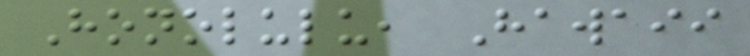Honolulu, Hawaii
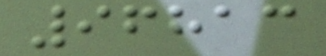96813
